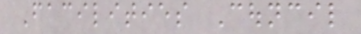Facilities Council
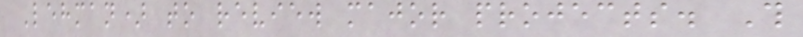Lehman) to review major projects. This
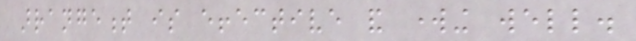arrangement is effective and working well.
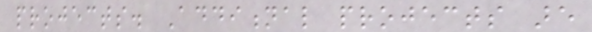projects. Additional projects are
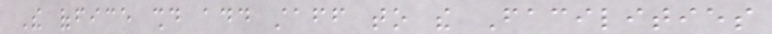The office should add staff to the Facilities
